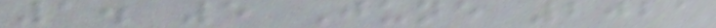1. 5 June 2021
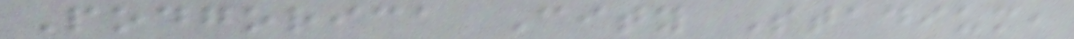Podgorica City Stadium,
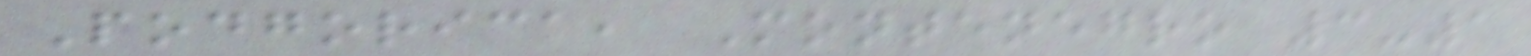Podgorica, Montenegro 3-1
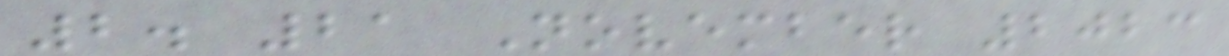2. 21 November 2023
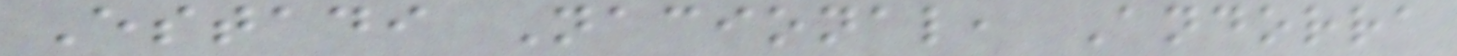Estadi Nacional, Andorra
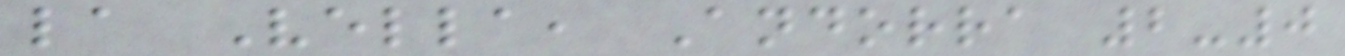la Vella, Andorra 2-0
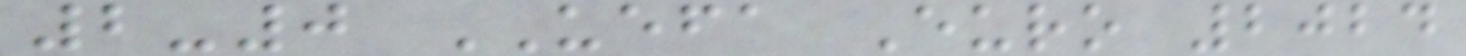2-0 UEFA Euro 2024
